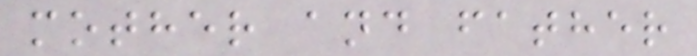mother and father
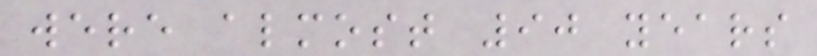were almost 90 years
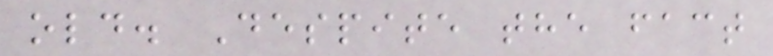old. Despite the fact
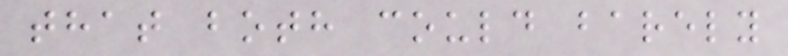that both could barely
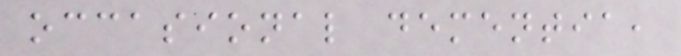occasional dementia,
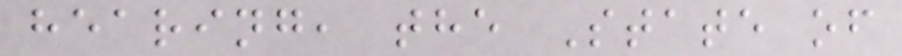hearing, the State of
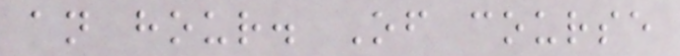an hour. Of course
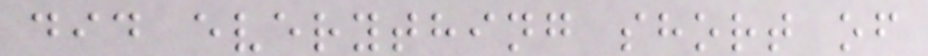did everything short of
